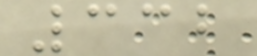332
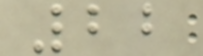22
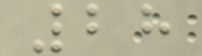28
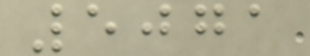5071
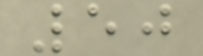50
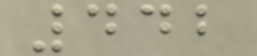442
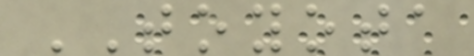TOYOTA
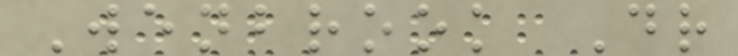Wenbrook Dr
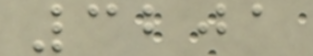3201
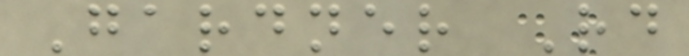Gardner Rd
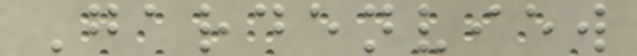Gardenview
